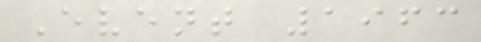Event 1963
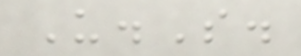U.S.
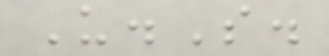U.S.
